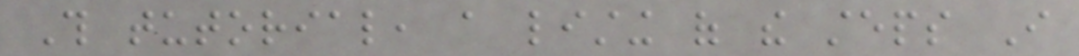This tutorial, a listing of the steps I
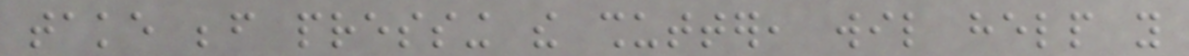take before pressing the shutter, wil help you
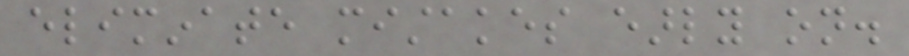eliminate mistakes early on.
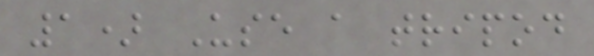1) Use a tripod
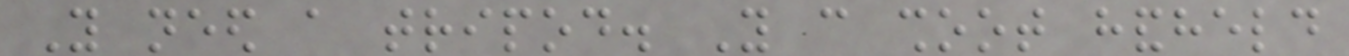You need a tripod. You can shoot handheld
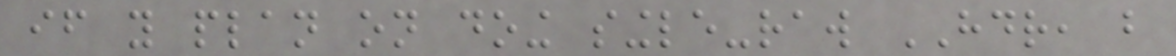if you plan on doing single-raw HDR, but
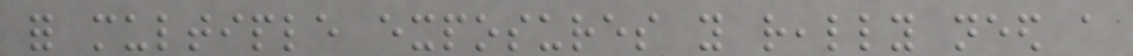for multiple exposures you really need a
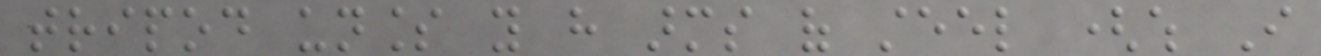tripod unless you have arms of steel (which I
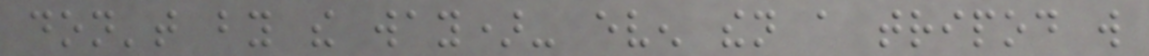don't by the way)- even then a tripod will
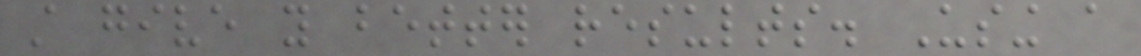still give you better results. Using a
